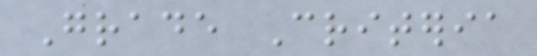Grade Criteria
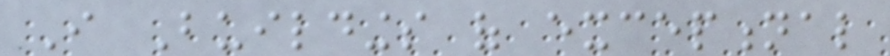I Buildings of exceptional
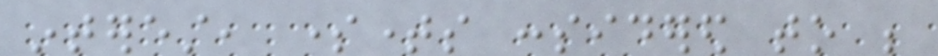interest, sometimes considered to be
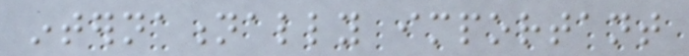internationally important
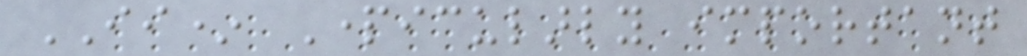II* Particularly important
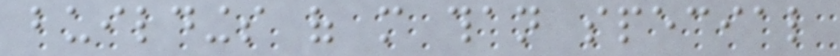buildings of more than special
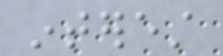interest
